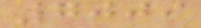7009
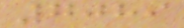7089
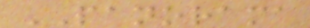PANORAMA
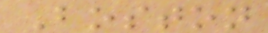Boston
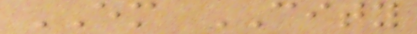EM CITY
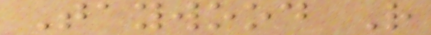Taywood R
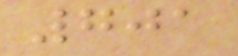701
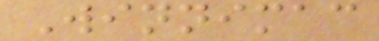Winnimac
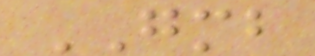GMB
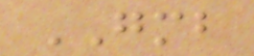GMB
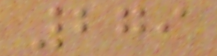279
